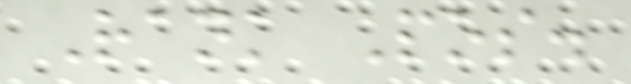Rank Pos.
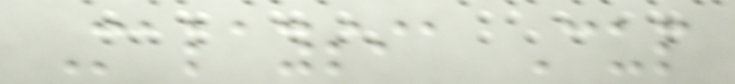Malaysia Cup
